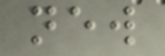new
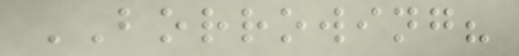BORROWING?
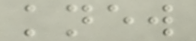knew
